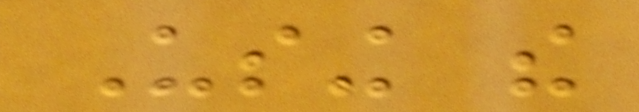Using the
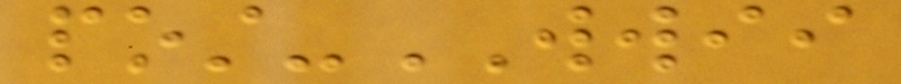post-WWII
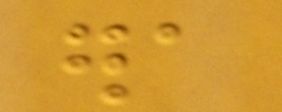era
